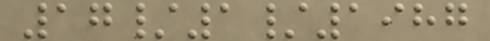17/1/1987
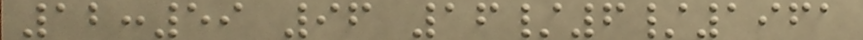12:59 96 16/6/1961
